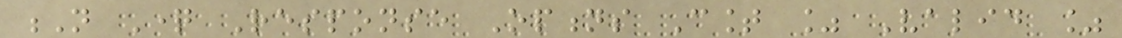N Question Response Options Count % Valid %
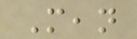Mean
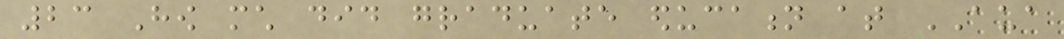23 How much did graduate education at AUA
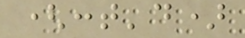(cont'd)
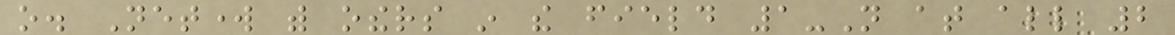o. Network with others in the field 1-Not at all 2
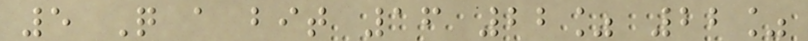5 Quite a bit 16 22% 22%
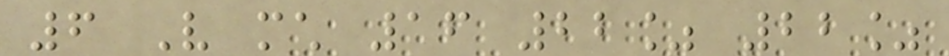6 Very much 16 22% 22%
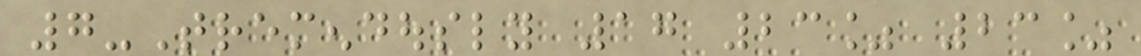7-Tremendously 17 23% 23%
